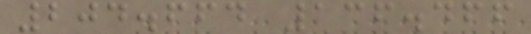204.664 136.466
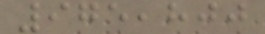975,800
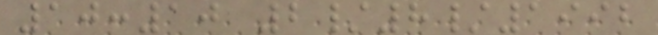10:10 2/8/1992
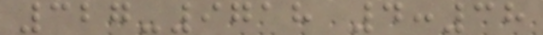327-9718 4:38
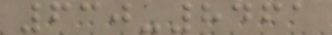630-8461
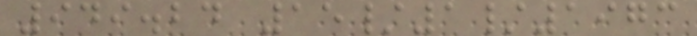949.24 15/1/1973
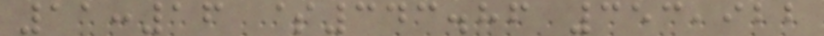11:16 $343.86 353,922
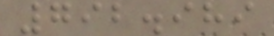792.989
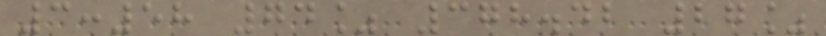3:58 74% 378.42 27%
